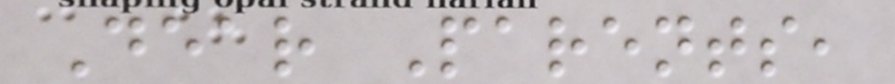Dear Parents,
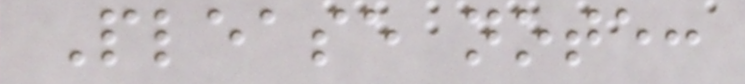Please note:
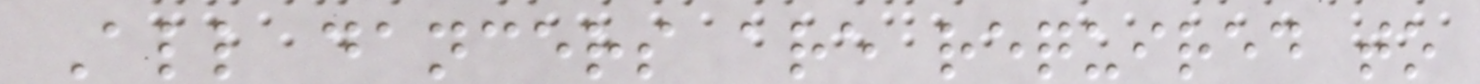All dancers are required to
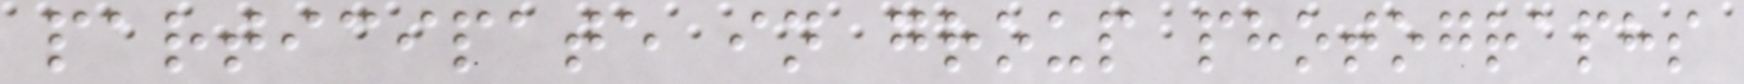participate in group photographs
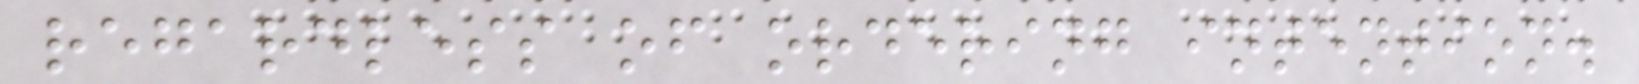regardless of ordering intention.
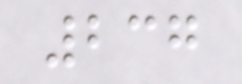237
